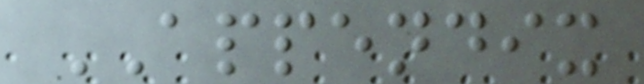APPENDIX
